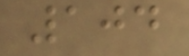104
